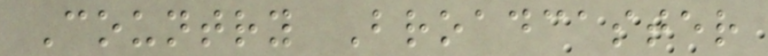Country Broadcaster
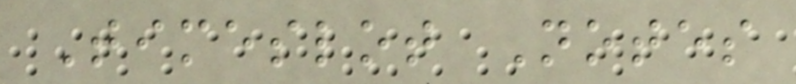Timeslot Notes
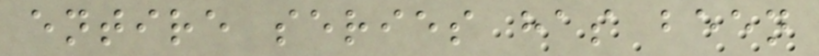entire series has been
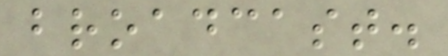broadcast.
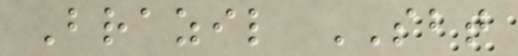Brazil SBT
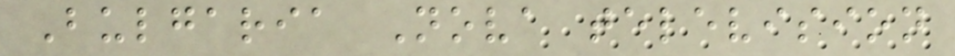Bulgaria Nova television
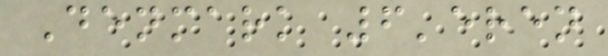Denmark 6'eren
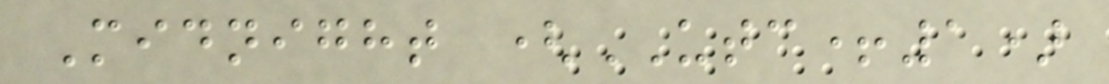Midnight (UTC+1)
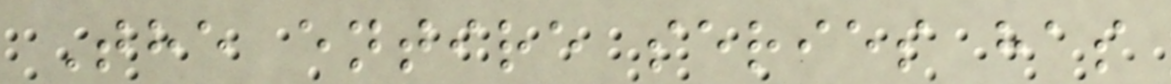The entire series has
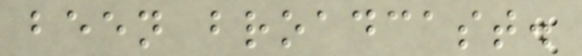been broadcast.
